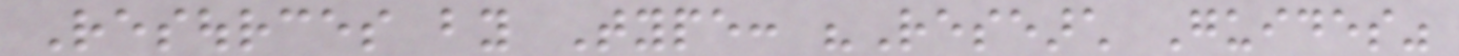Resources by Type: "Research Guides"
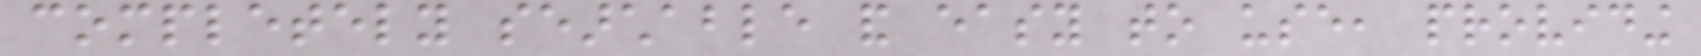completely searchable and easy to use, providing
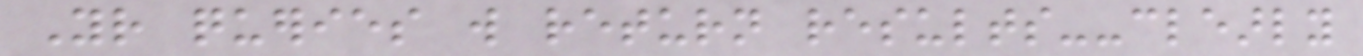Your queries will return results--clearly
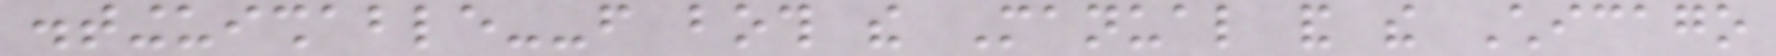distinguishable--from both the Manual and the Chicago
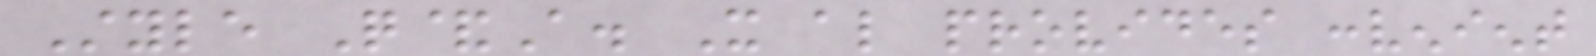Style Q&A. It also provides convenient
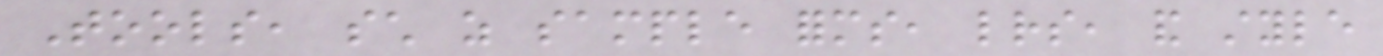Tools, such as sample forms, letters, and style
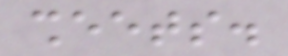sheets.
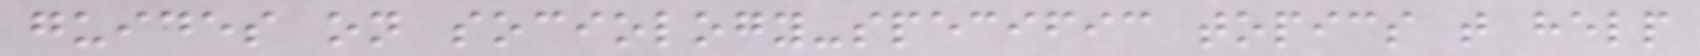guides on sociology-specific topics that help
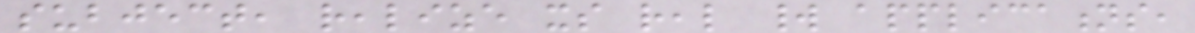subject, realize its real world applications,
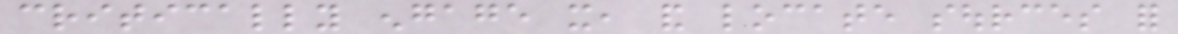critically engage it, and locate sources for
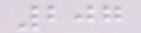207
